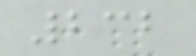232
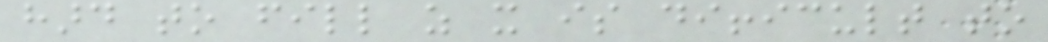hard to fill as it is difficult to
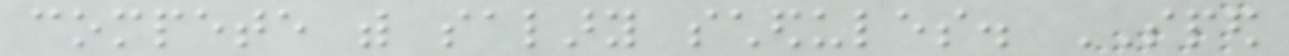compete with salary schedules. SPED
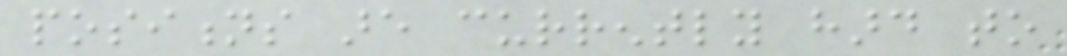positions are currently hard to
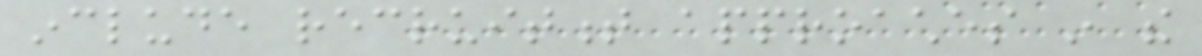include recruitment approaches in the
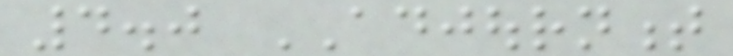4.0 ADJOURNMENT
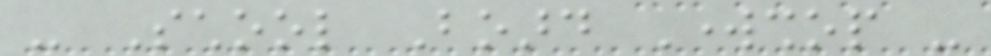- School Board Workshop -
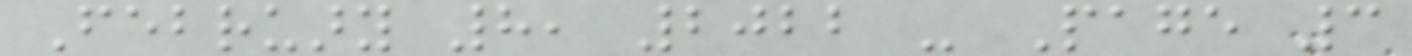February 8, 2022 - Page 3
